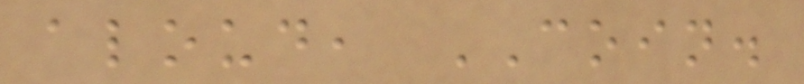aloud, COIN.
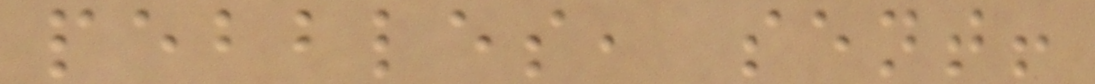pebbles, sent!
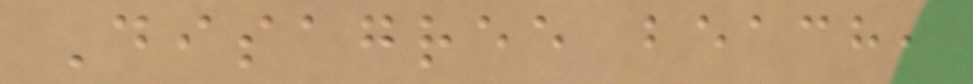Disagree beach,
